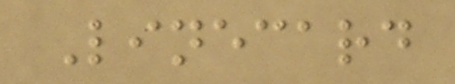Linecard
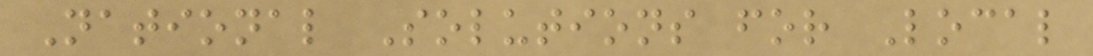National Solutions for Local
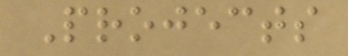Projects
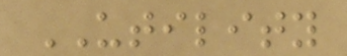UTILITY
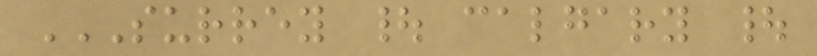SURREY | CALGARY |
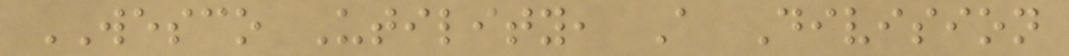WESCO Utility, A Division
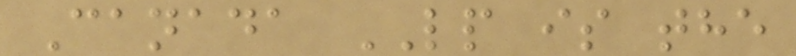Canada LP is the
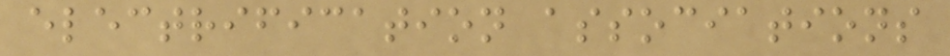electrification associations
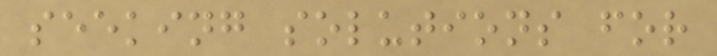seeking solutions for
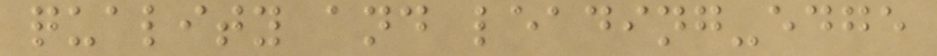quality and leading-edge
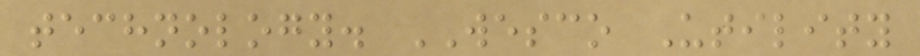technology. WESCO Utility
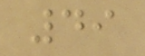49
